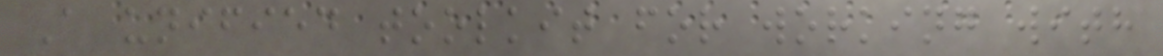A unified toolkit for working with
